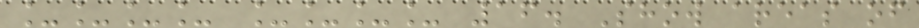____ ____ 16. Show areas of
